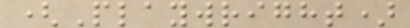(Playwright)
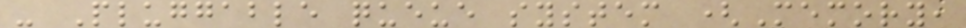- Pluggable queue system (Memory,
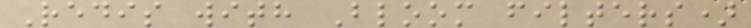Redis with Bloom filters)
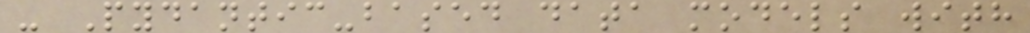- Pydantic-based data models with
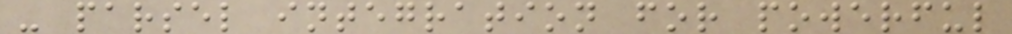- parsel integration for powerful
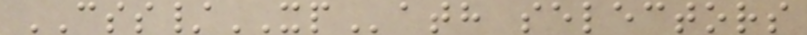CSS/XPath selectors
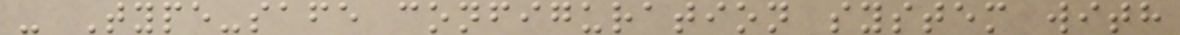- Type-safe configuration system with
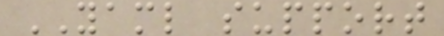YAML support
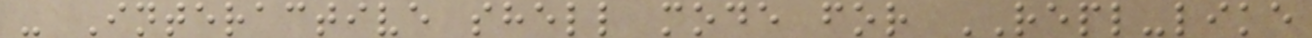- Interactive shell mode for REPL-like
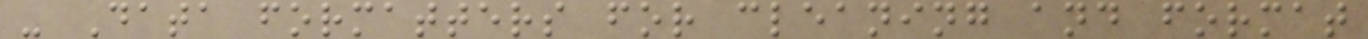- Data formatters for cleaning and format
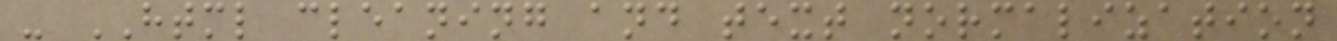- HTML cleaning and text normalization
